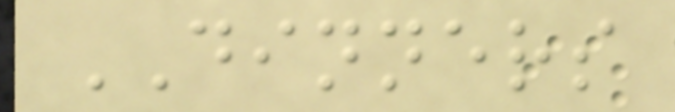DINNERS
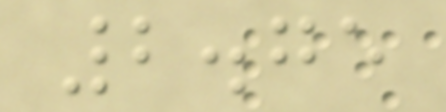2.75
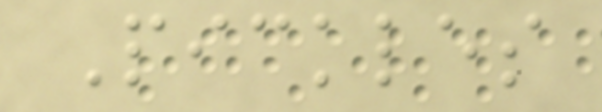Pickles
